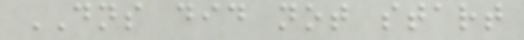DNS did not start
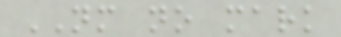NM no mark
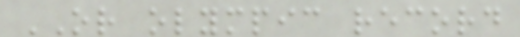OR olympic record
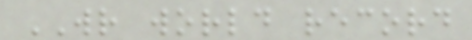WR world record
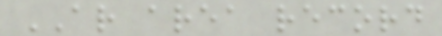AR area record
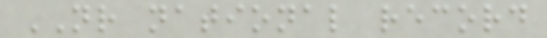NR national record
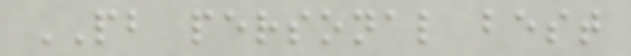PB personal best
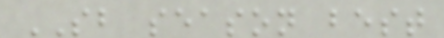SB season best
